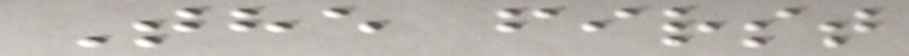The first
